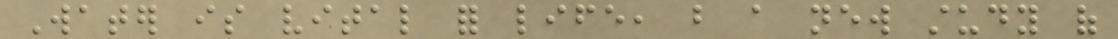Water is vital for life, but a new study of
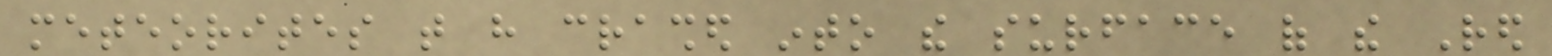meteorites that have crashed into the surface of the Red
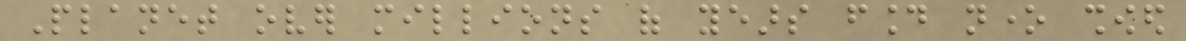Planet over millions of years found none showed
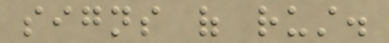signs of rust.
